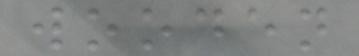wooden
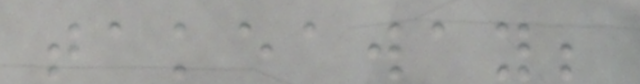takeaway;
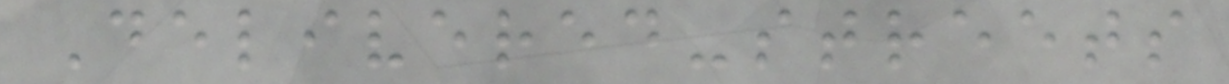Delivered-streets
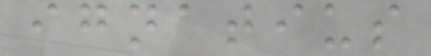ignatius
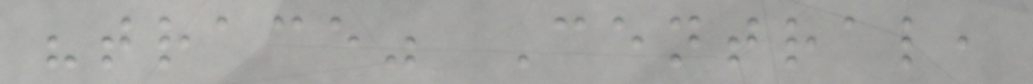"trace" Central,
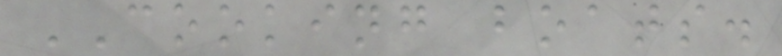COOKING boats.
